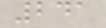241
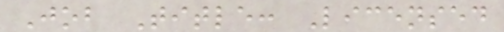Job Title: Licensed
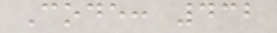Code: 432
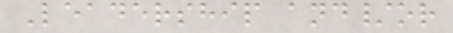Leadership and/or
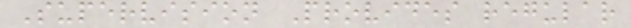Supervision Provides regular
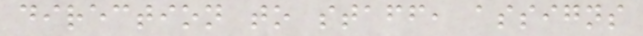direction to staff, assigns
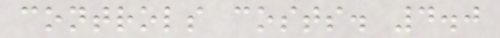controls costs. 4.0
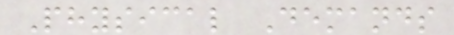Physical Demands
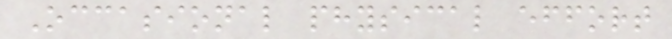Occasional physical effort
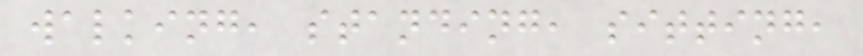walking, standing, sitting,
